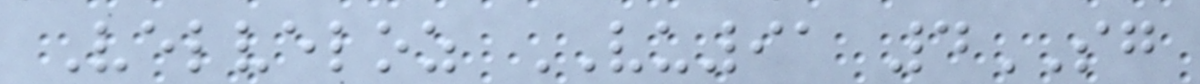Velveloz VU91 4SG
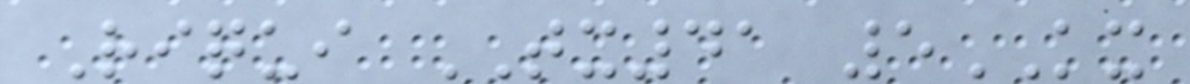Riqui TX41 5KX
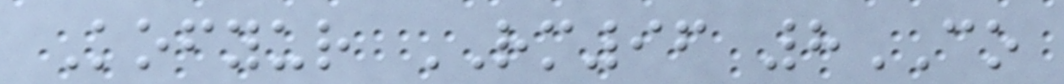Kofyur RM96 8CO
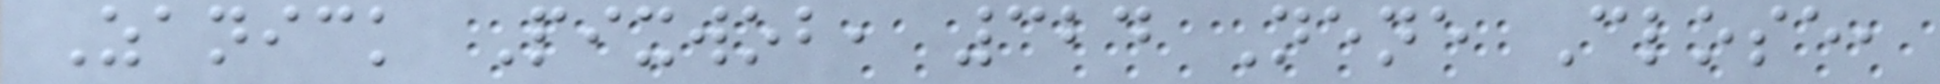Zanick Pixwob, 324 Nene Close,
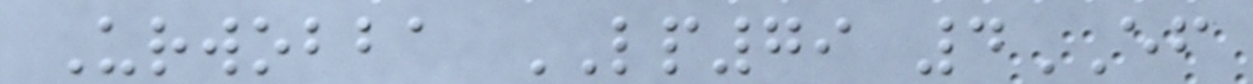Urwobba LP79 4EF
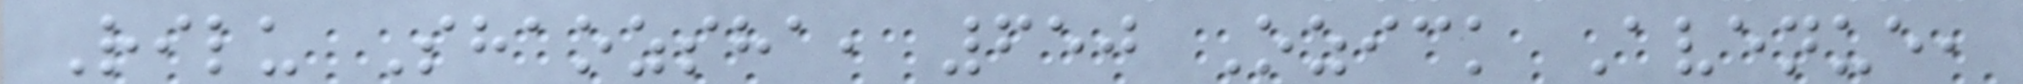Rilu Shaozsha, 650 Ozick Avenue,
